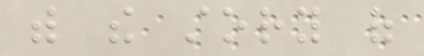with the story of
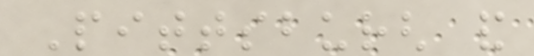Pittsburgh and
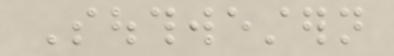Southwestern
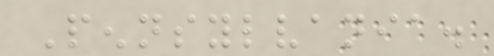Pennsylvania.
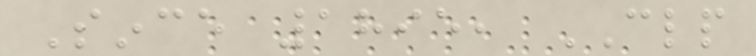Since 1895, CLP
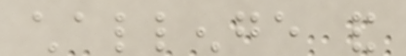challenge and
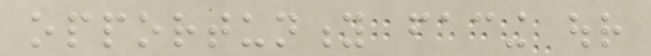opportunity facing our
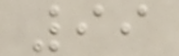99
